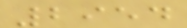2954
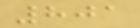801
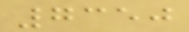7350
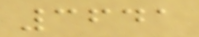3641
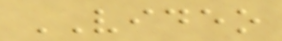VIDEO
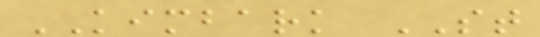KIMBARK ST
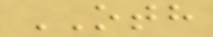OTH
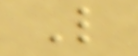L
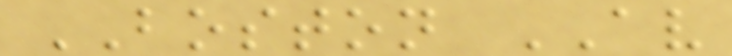BOSTON AV
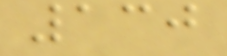130
